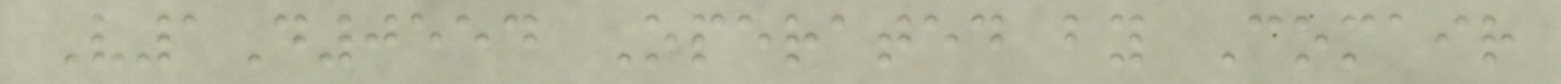V1D0554 Operated by Comair
